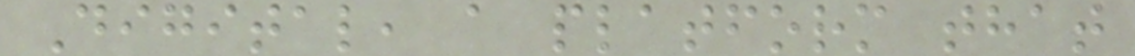Digital, a platform that
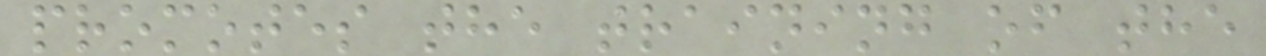promotes the training of the
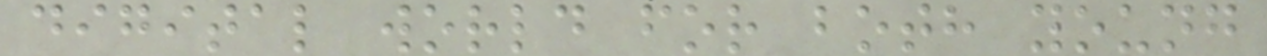digital world for both young
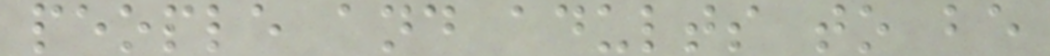people and adults to be
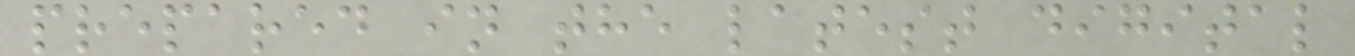prepared in the latest digital
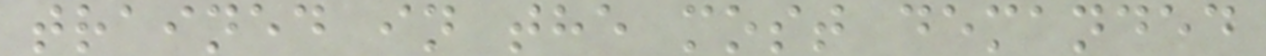trained in the most demanded
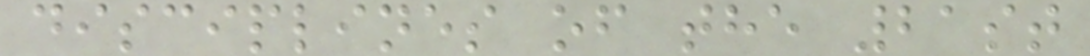disciplines of the 21st
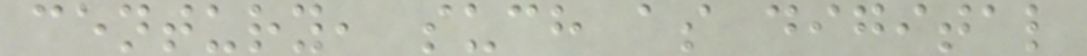century, such as digital
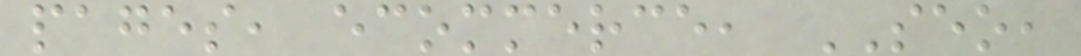pages, ecommerce, SEO,
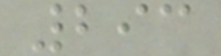293
